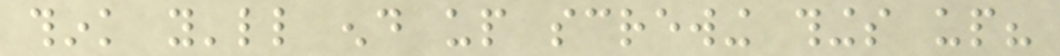think you'll end up screwing things up?
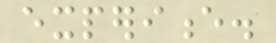experience.
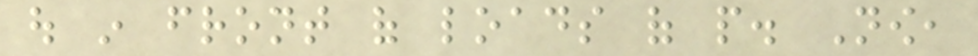out in front of loads of people. Now,
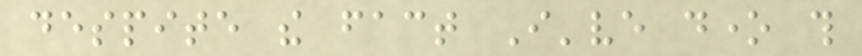despite the fact I've done this
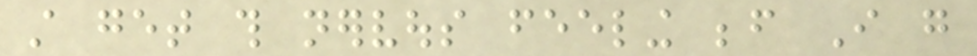still get this nervous feeling before I go
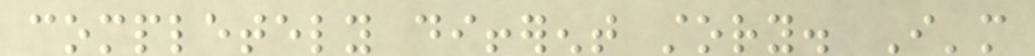completely different story. I'm
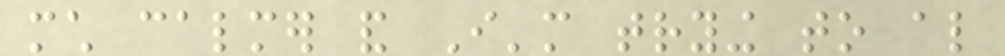much calmer and I'm trying to also
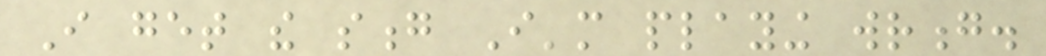I get the song I'm playing wrong.
